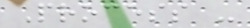Process -
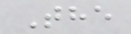The
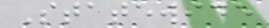Statewide
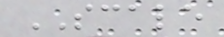SCALE
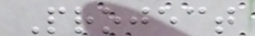Project
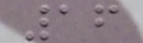16
